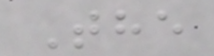The
